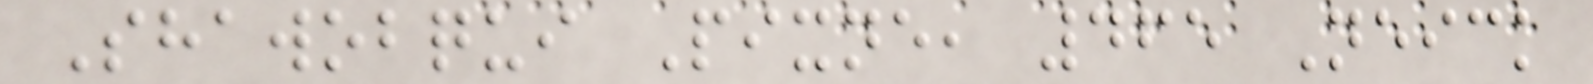Shawobqui Pixne, 465 Neick
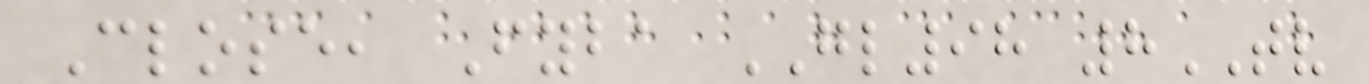Close, Fyba GL98 8TV
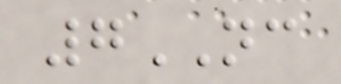7NC
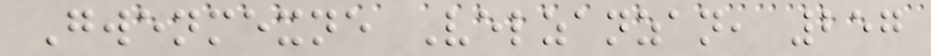Gwenmexne Velzanzan, 257
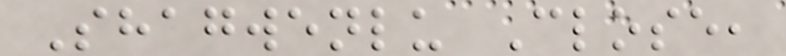Shagwenlu Close,
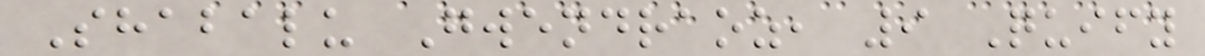Shabalu Gwendraoz, 9 Quify
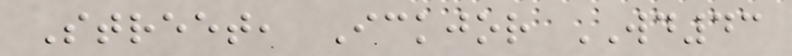Street, Ickjor WD43
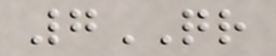7QR
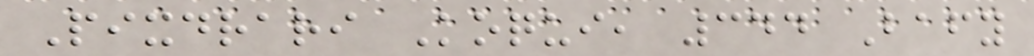Pixdrari Koqui, 344 Bafy
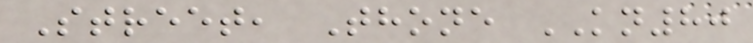Street, Thone KN80
